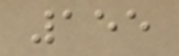155
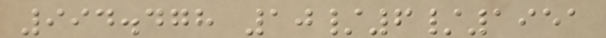994.478 10/6/1951
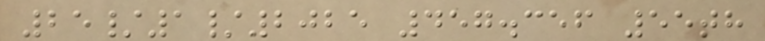25/1/2025 457.356 55th
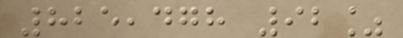825,478 92%
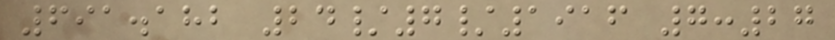691.182 24/7/1916 7:27
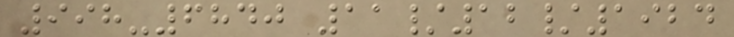998-6840 11/12/1924
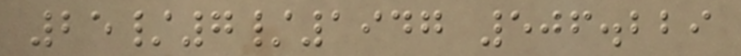25/7/1947 506.229
